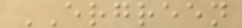ERGREEN
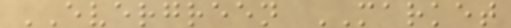EVERGREEN MARKET
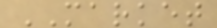MARKET
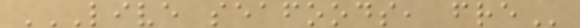LIVE SEAFOODS, FRE
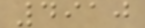4910
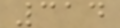314
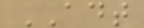ADT
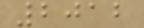2012
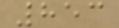853
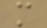m
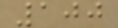100
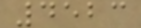4523
